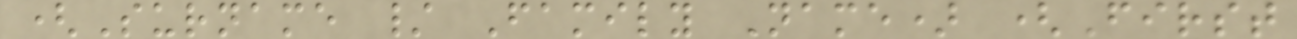(Surname / Family Name) (First
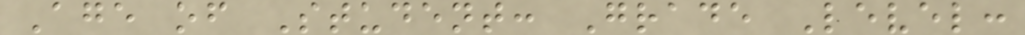Age of Student: Grade Level:
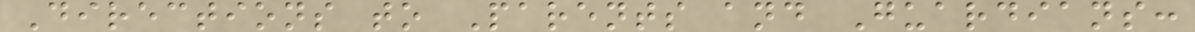Directions to Parents and Guardians:
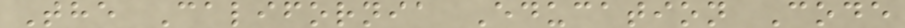The California Education Code
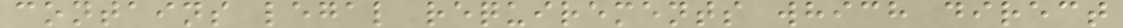contains legal requirements which direct
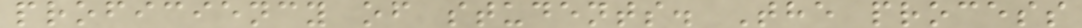proficiency of students. The process
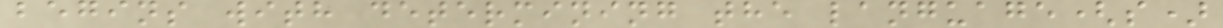begins with determining the language(s)
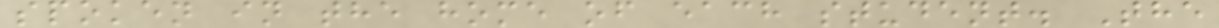spoken in the home of each student. The
